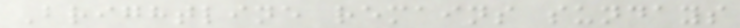Brightline remains sundays
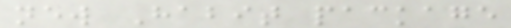new Habit package
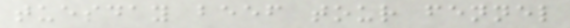tuesday beef tour fennel
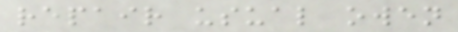repair usual owen
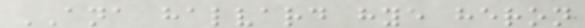ANA halvard hye heron
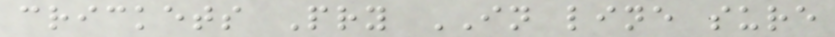crickets Pry IN line sure
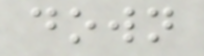down
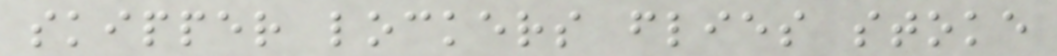skipper lockers flies stoke
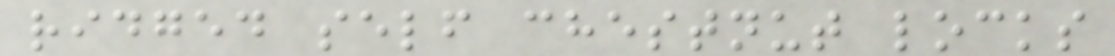ridged self chestnut locks
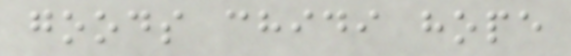goods chidi hope
